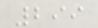299
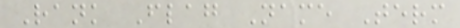Rank Flag Name Term
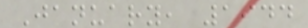January, 1944
